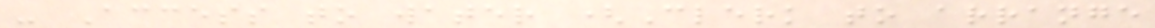- Access to water (Clerk to arrange
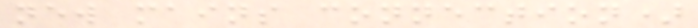new mains connection)
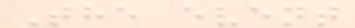The event
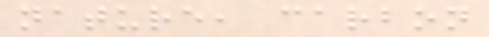nature, carbon
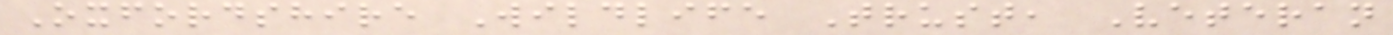Oxfordshire Wildlife Trust, Veteran
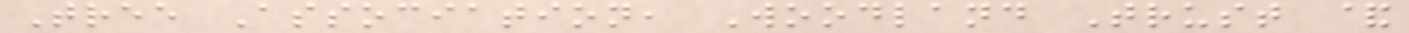Tree Association, Woodland Trust &
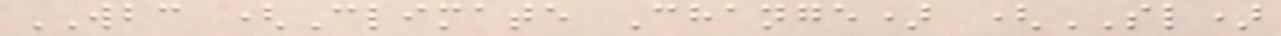WBC (Climate Change) (SL)
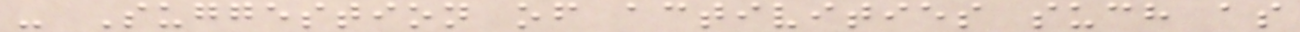- Suggestion of activities such as
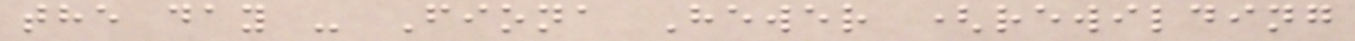the day - Fiona Hewer (rewilding
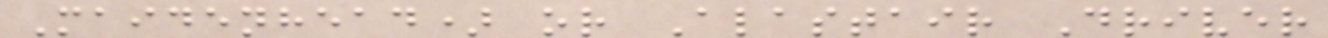Maidenhead) or Alastair Driver
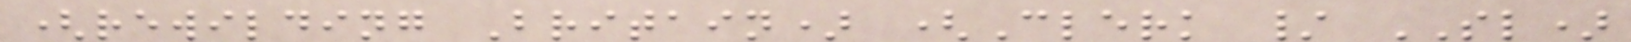(rewilding Britain) (Clerk / SL)
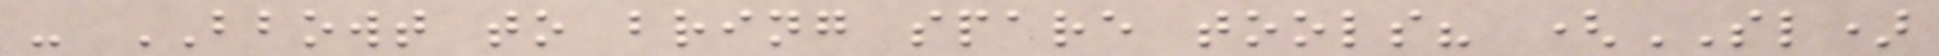- BBOWT to bring spare tools? (SL)
